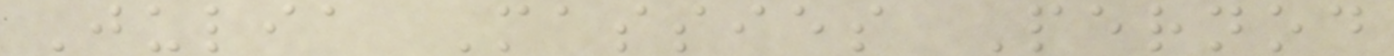Julia Massies Pernod
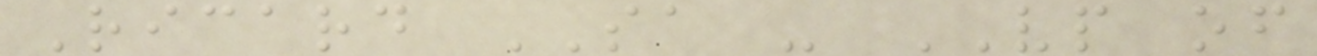Ricard SA - VP of
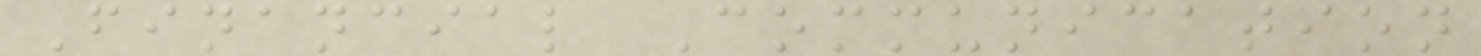Financial Communication
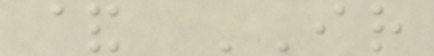& IR
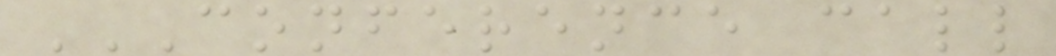CONFERENCE CALL
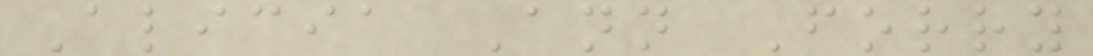Alicia Ann Forry
